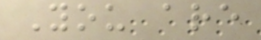You are
